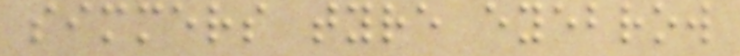simmers tyre eyebrow
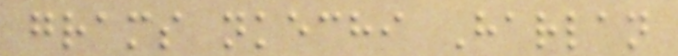grams nkechi Harlan
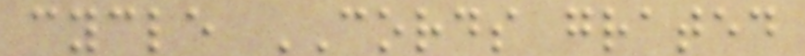cycle CORDS grated
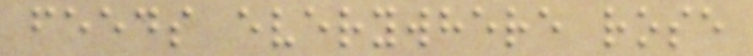feeds everywhere rose
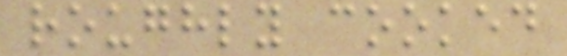roughly cooked
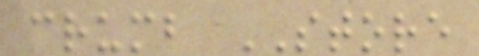crumb STORE
